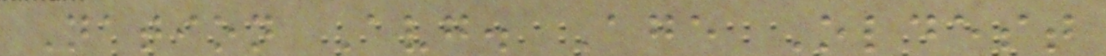Nation Avg. Age Oldest
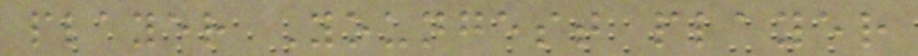player Youngest player
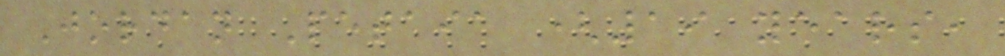Jordan Petaia (19 years,
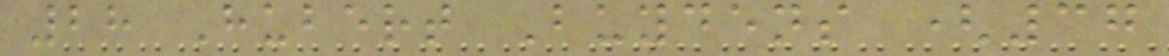28 Hubert Buydens (37
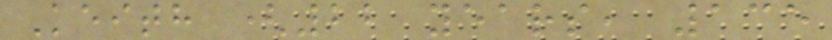Keith (22 years, 135
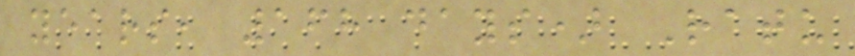years, 168 days) Ratu
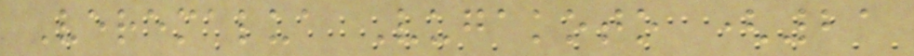Veremalua Vugakoto (21
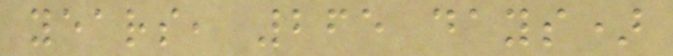years, 265 days)
